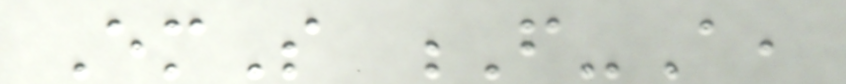EmS F-A,
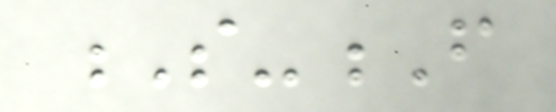S-F
